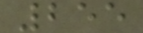255
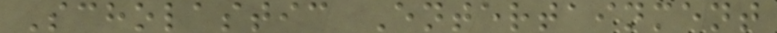Scholastic Entertainment
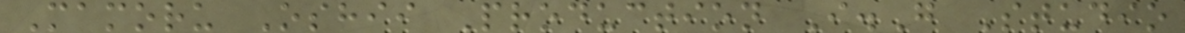Mamoru Oshii Production I.G Studio
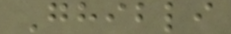Ghibli
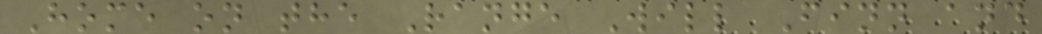Home on the Range Will Finn and
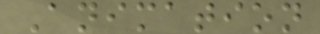Animation
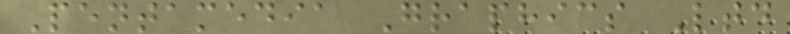Pentamedia Graphics Ltd
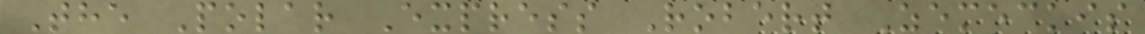The Polar Express Robert Zemeckis
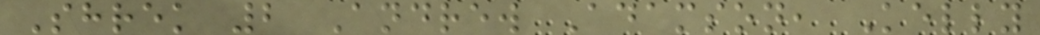Shrek 2 Andrew Adamson, Kelly
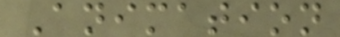Animation
